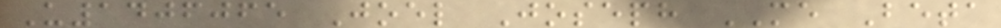U1406065 Joel Joseph ME Beta
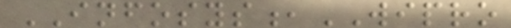INFOSYS,WIPRO
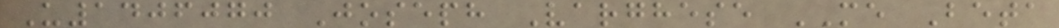U1406070 Joseph Varghese ME Beta
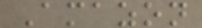Amazon
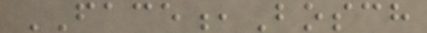FACE,Bosch
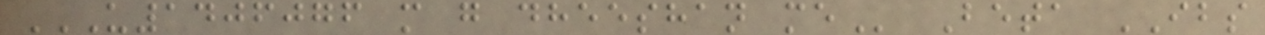U1406076 M G DHEESHAN ME Beta IBS
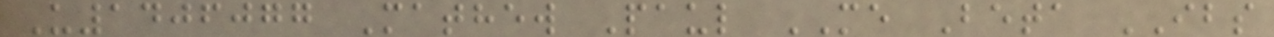U1406077 Mathew Paul ME Beta IBS
